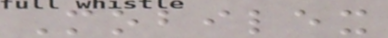Mobilex
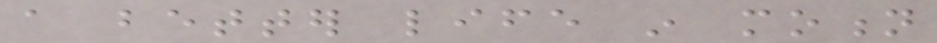a better life in motion
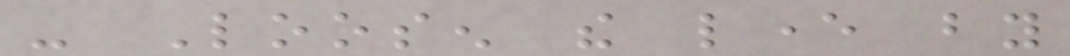- Loosen the lever by
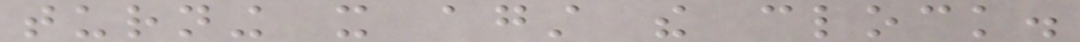turning it against the clock.
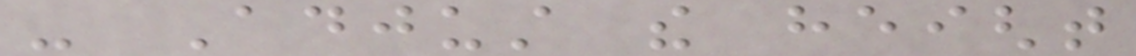- Adjust the height
